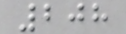208
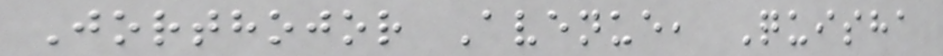Jorthojor Avenue, Quisha
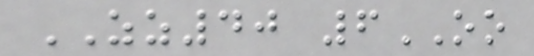ZZ40 6OO
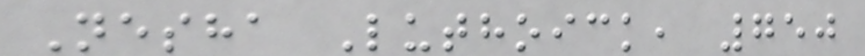Nesha Luthoick, 750
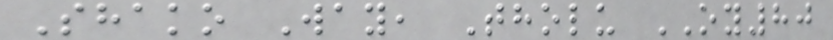Shako Way, Tholu OY80
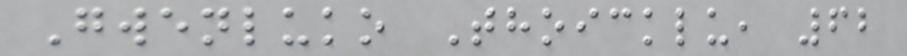Gwenluko Thoicklu, 62
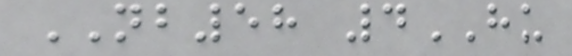NB58 4HU
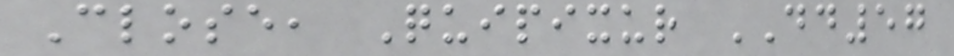Close, Quipixur DD57
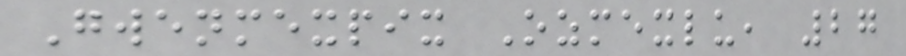Gwenmexpix Ozmexlu, 27
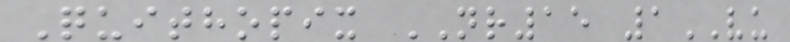Quithopix NR15 1VU
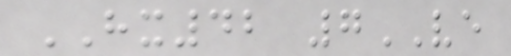HX42 7VE
